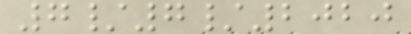7/7/2020
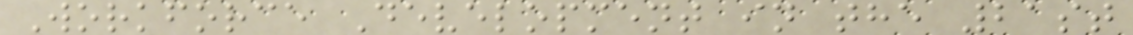Workforce Development in the 21st
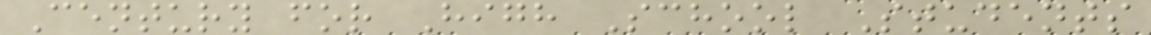Century for High School Students
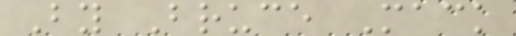By Bruce Mack
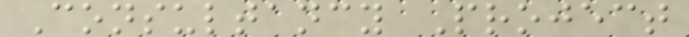Consultancy Project
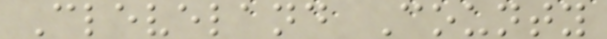Cleveland County
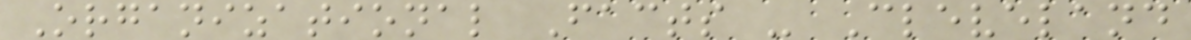Organizational Facts - Cleveland
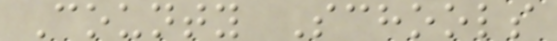County Schools
